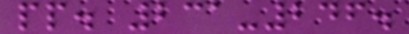pp. 231-246.
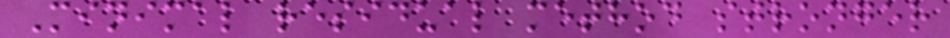Minimal residual method stronger
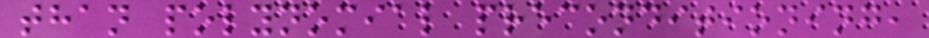than polynomial preconditioning,
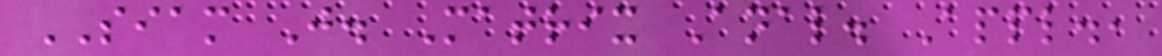SIAM J. Matrix Anal. Appl.,
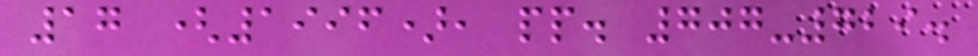17 (1996), pp. 707-729.
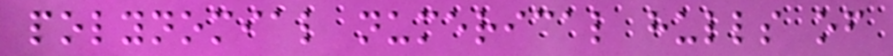polynomial numerical hulls of
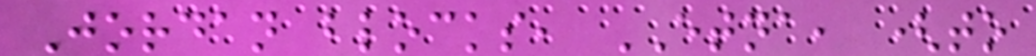Jordan blocks, ETNA, (to
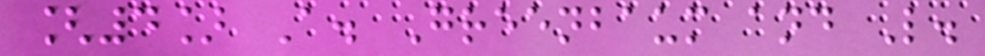[4] A. Greenbaum and L.
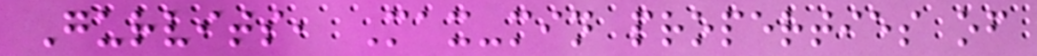Gurvits, Max-min properties of
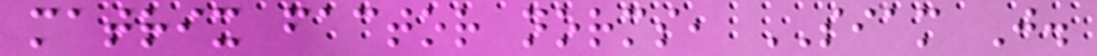matrix factor norms, SIAM J.
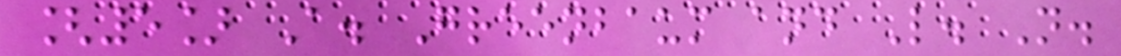[5] A. Greenbaum and L. N.
